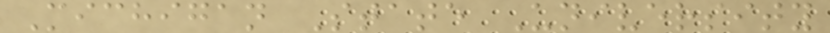Michigan State University
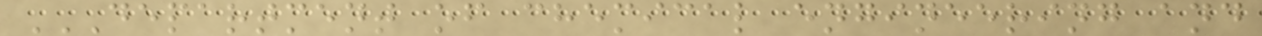DEPARTMENT OF CHEMICAL ENGINEERING AND
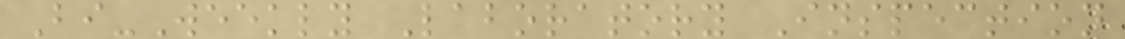Bi-Weekly Laboratory Inspection
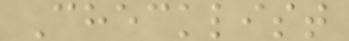Checklist
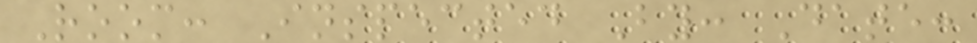Room: Inspected By: Date:
